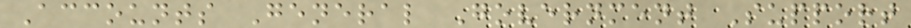Accounts General Government Support
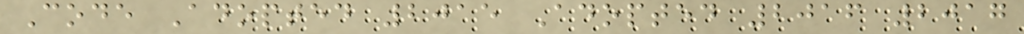Code Adopted 2015 Adopted 2016 2017
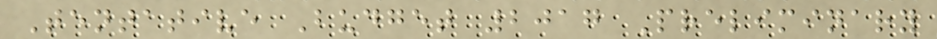Tentative Budget 2017 Preliminary
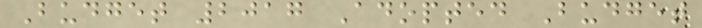Budget 2017 Adopted Budget
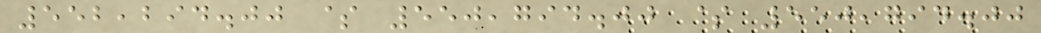552,294.00 $ 550,794.00 $ 550,794.00
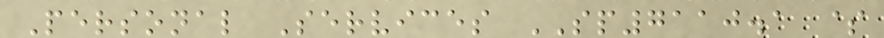Personal Services SP7110.1 $
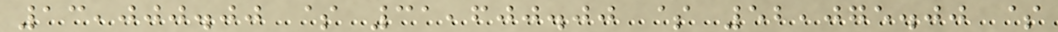13,000.00 $ 31,600.00 $ 52,075.00 $
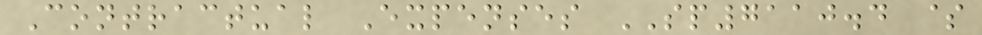Contractual Expenses SP7110.4 $
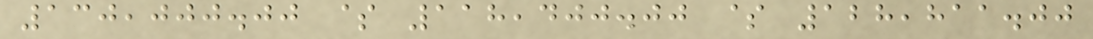130,000.00 $ 118,400.00 $ 128,811.00
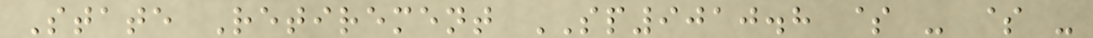State Retirement SP9010.8 $ - $ -
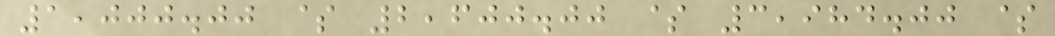1,000.00 $ 2,600.00 $ 3,984.00 $
